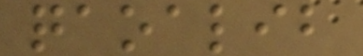qaoalib
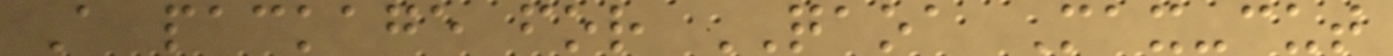A package for QAOA Max-cut
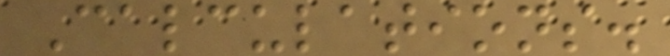Calculations.
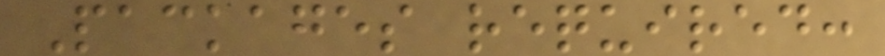Packages required:
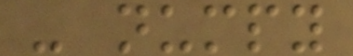- numpy
